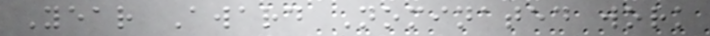Year Award Nominated work
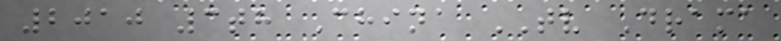2010 3th China TV Drama
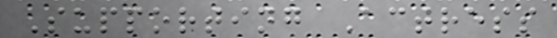Supporting Actress
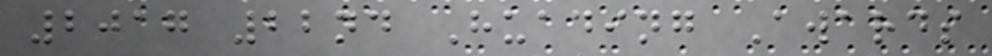2017 22nd Huading Awards
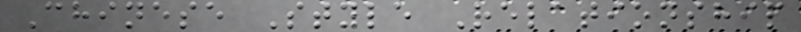Chinese Style Relationship
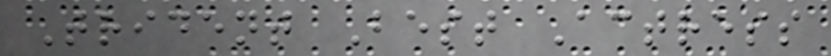Trident Best Actress
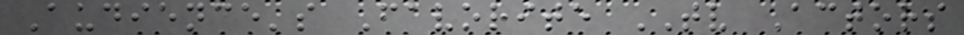Audience's Favorite TV Actors
